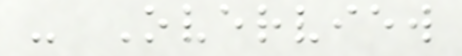- Overview
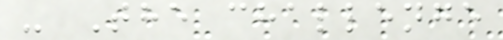- The challenge
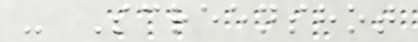- Screenshot
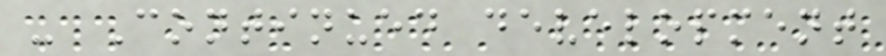- Continued development
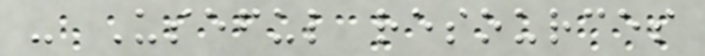- Useful resources
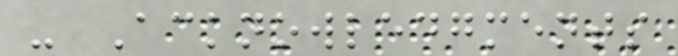- Acknowledgments
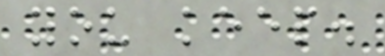you keep.
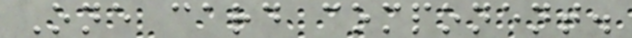One card component.
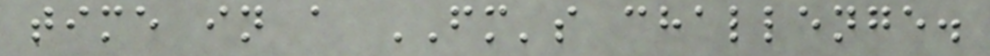time in a FM's challenge.
